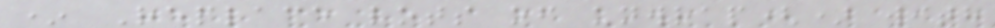* Replace lots of unwrap() with
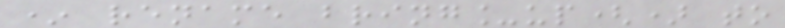* rename bring_up() to
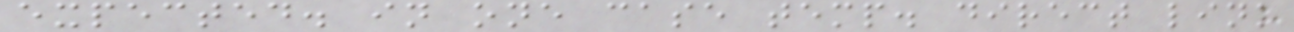expected. in one case temp. direct link
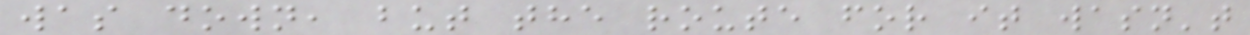was down, but the route for it wasn't
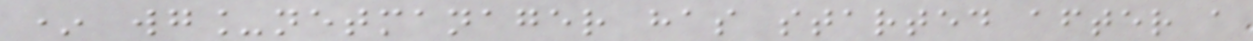* wg_netmanager has started after a
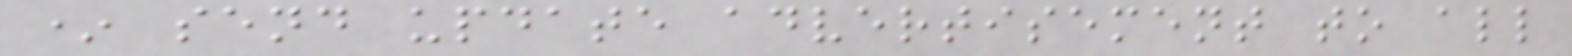* send update advertisement to all
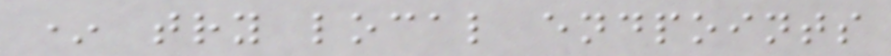* try local endpoints
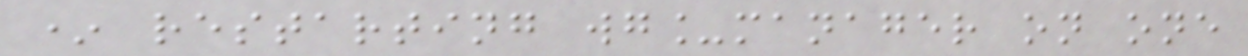* restarting wg_manager on one
